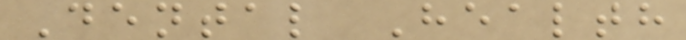Dental Health
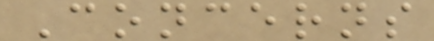Concerns
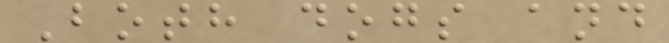Both dogs and
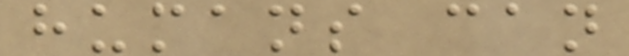humans can
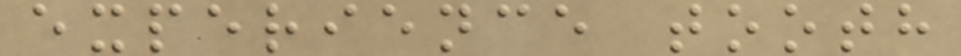experience tooth
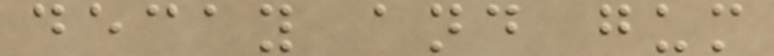decay and gum
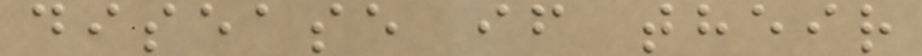disease if their
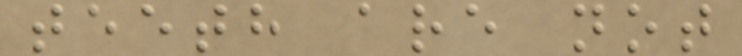teeth are not
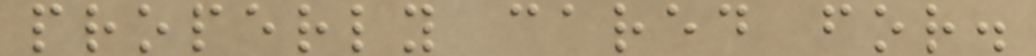properly cared for.
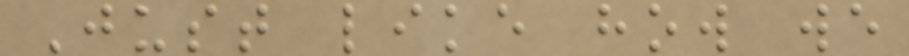Just like how we
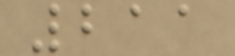211
